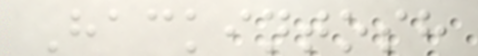Hackintosh
